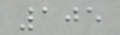105
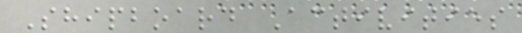Shipboard Activities
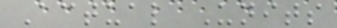Actual Units
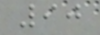90
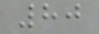80
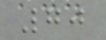70
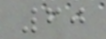60
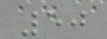50
